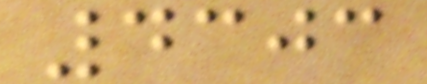4303
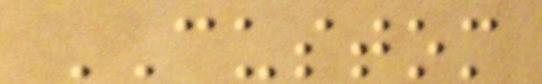CUSTOM
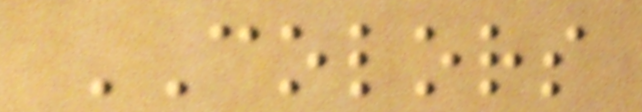COLORS
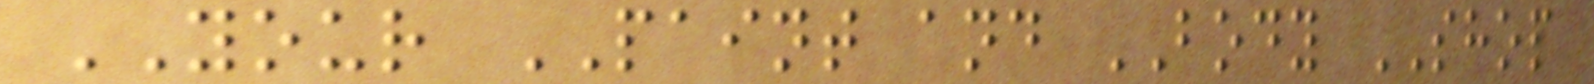YOUR PAINT and BODY SHOP
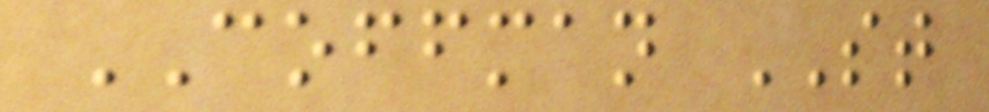COFFMAN ST
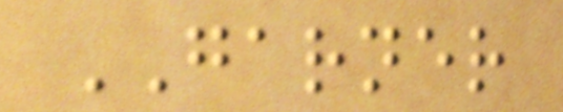GARNER
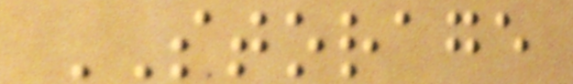STORAGE
